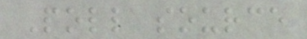Poll source
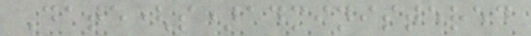Date(s)administered
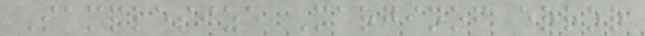Samplesize Marginof error
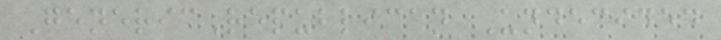GenericRepublican Undecided
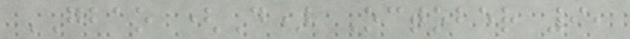GBAO (D) October 9,
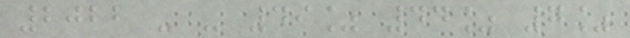2022 - - 49% 44% 7%
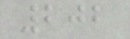202
